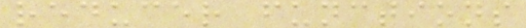reducer functions
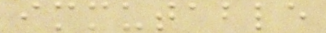immutable
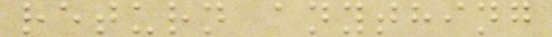return anything
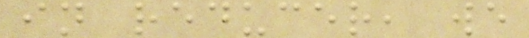in reducer, we
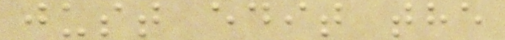just edit the
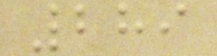289
